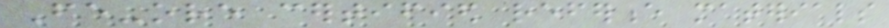Fe-ore certified reference materials
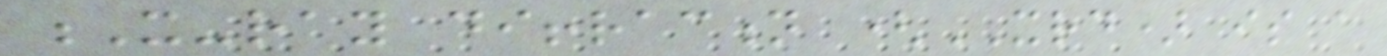X-ray diffraction (XRD) is a
